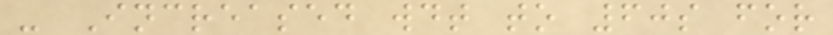- Increased wdt to 60s for
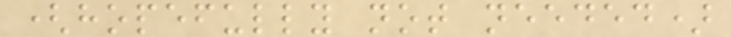(hopefully not needed)
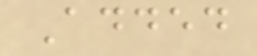Added
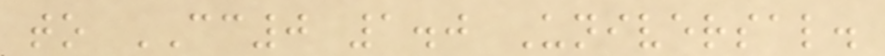to CC0 1.0 Universal.
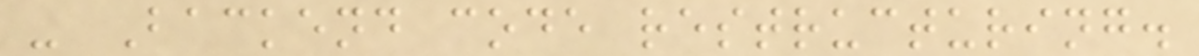- Backend code restructuring.
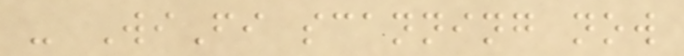- WiFi scanning now
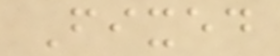Fixed
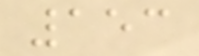153
